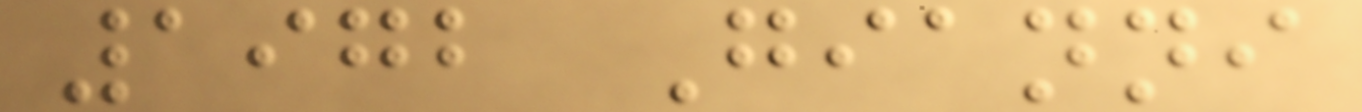1972 Gianni
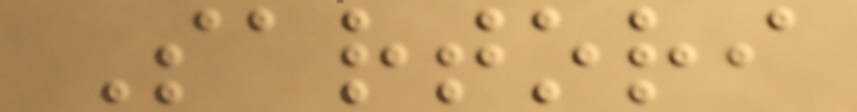Sartori
